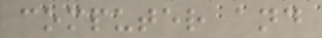computer and
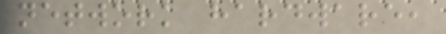network hardware,
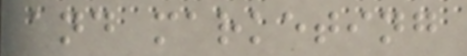and marketing
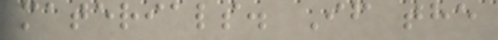materials. If the
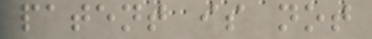patent is not
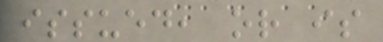issued, or is
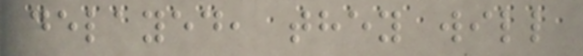delayed, they will
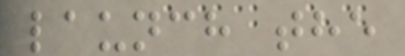launch the
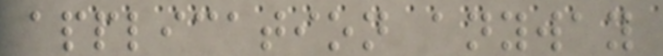application anyway
